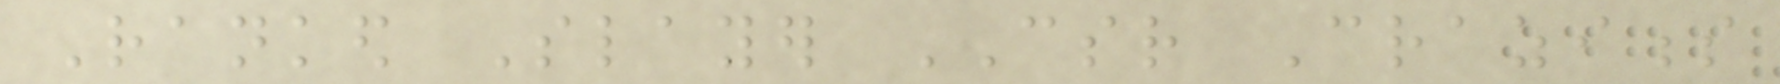Ranked Slayer CSR Craziness
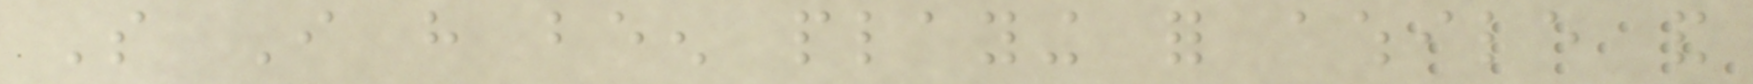So I have been playing for awhile and
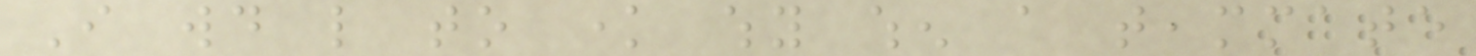I would like to know why when a teammate
